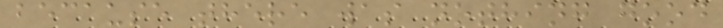because there was nothing good
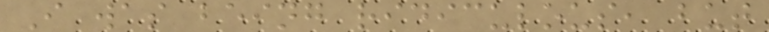I was being ridiculous, but
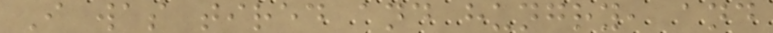I was tired and hungry, and
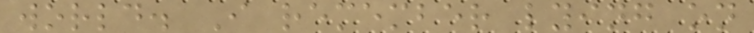world. I remember lying on
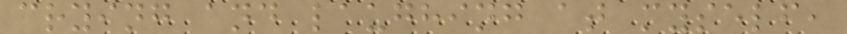crying and laughing at myself,
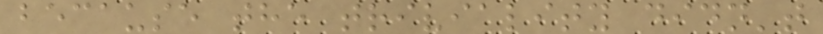because the triviality didn't
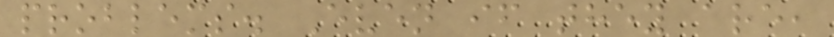problems. Even if they are,
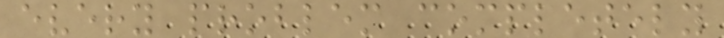every problem completely
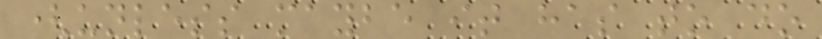(unless maybe it has to do
